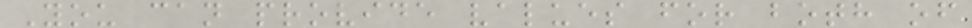You can provide values for both of
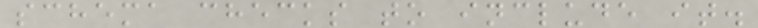schema checks to include it.
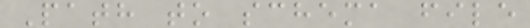Path to schema file
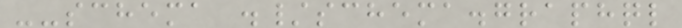--schema ./schema.graphql
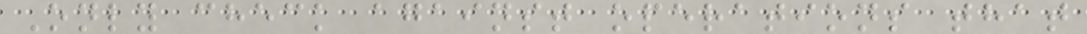Only check against operations that
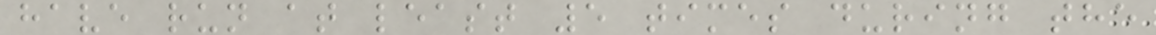have run at least 5 times during the
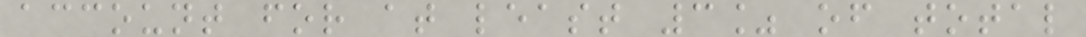account for at least 3% of total
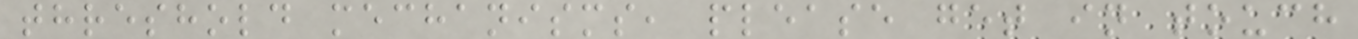threshold mechanisms, please get in touch
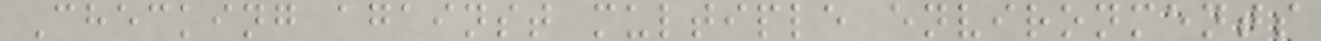Checking against multiple environments
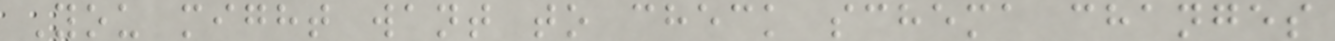You might want to check schema changes
